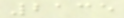2135
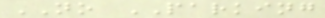NO PARKING
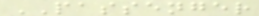PASSENGER
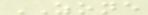ZONE
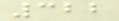322
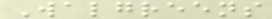Walgreens
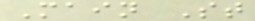Main St
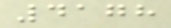4178
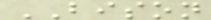BISON
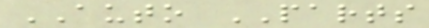AUTO PARTS
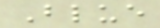Blue
